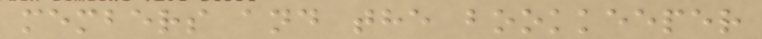members and the bookkeeper
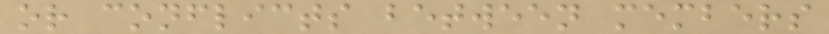or conflicts between members
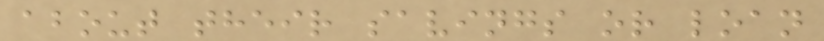about their savings or loan
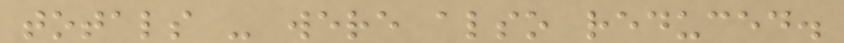totals - were also reduced.
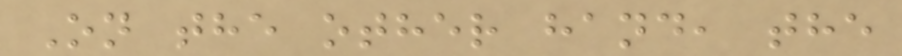On the other hand, the
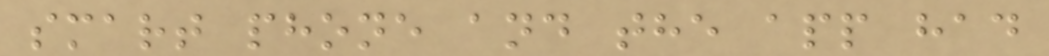smart phone and the app had
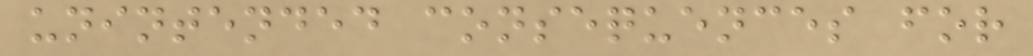unintended consequences for
